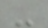-
